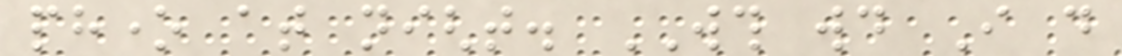phone at night. WTH would I do
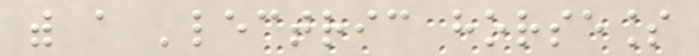with a 'lectric horseless
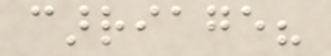carriage?
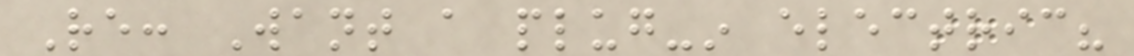Re: Want a plug-in electric?
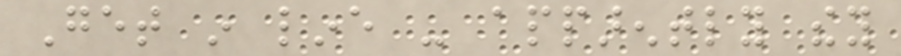Get in line - apparently they
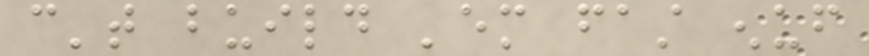can't build 'em fast enuf
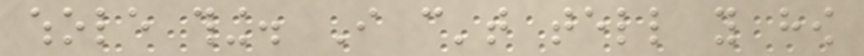whole thing. I can't tell you how
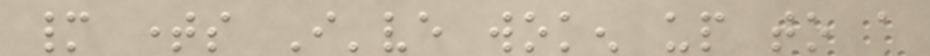many times I've woken up to a
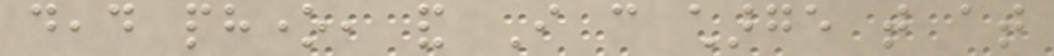dead phone, and I can charge that at
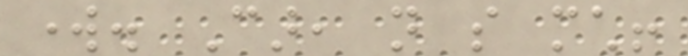work. Car, not so much!
